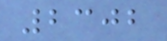2302
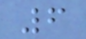6
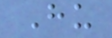Hu
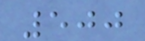500
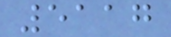5117
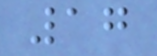17
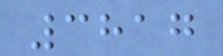3817
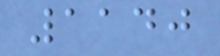1140
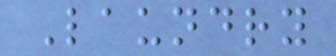Laundry
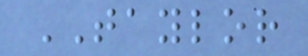TAYLOR
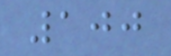100
